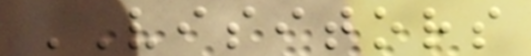VISITORS
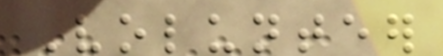Volunteer
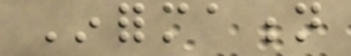Information
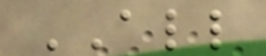ALL
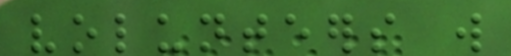volunteers will
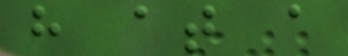have at a
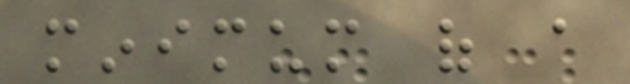minimum of a
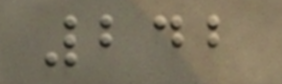242
